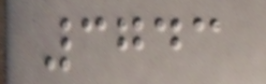3743
